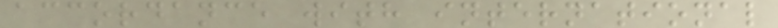accordance with international
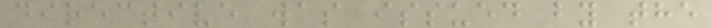directive was issued by the
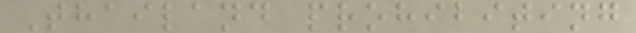Thailand prohibiting
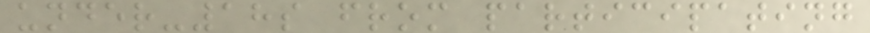under-18s from participating
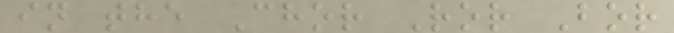in the Chor Ror Bor
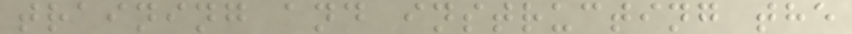training and instructing the
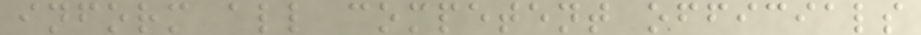inform all competent officials
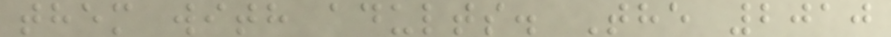them with adults. The 2010
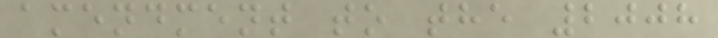amendment to the 2008
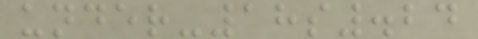under-18s.24
